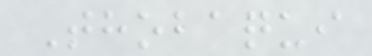Thobaqui
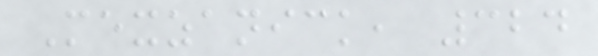Mexzanick, 324
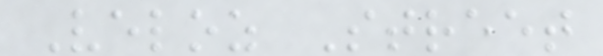Veloz Street
